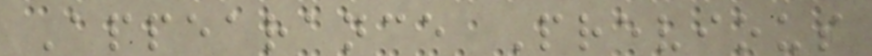Appearance Previous
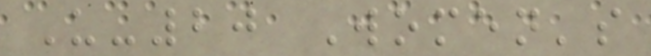U-20 Women's
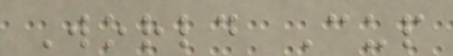World Cup
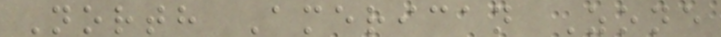North American Zone
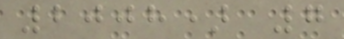2008) 7
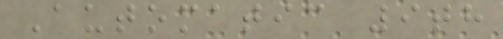Automatic 9th
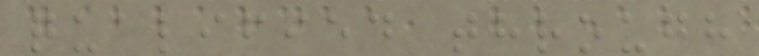qualified through
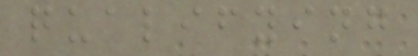qualifying
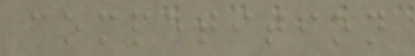competition
